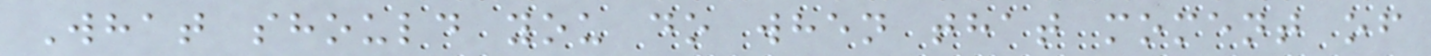What should you do when that moment of
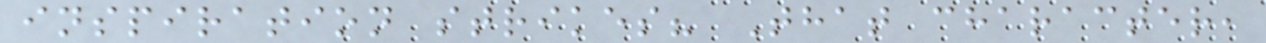inspiration strikes? That character,
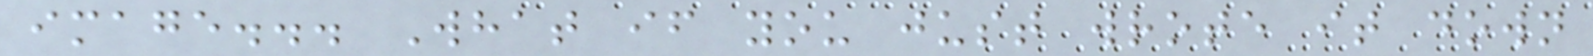image... What if you just wrote it down
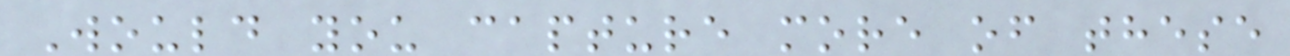Would you capture more of these
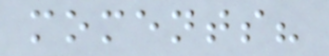moments?
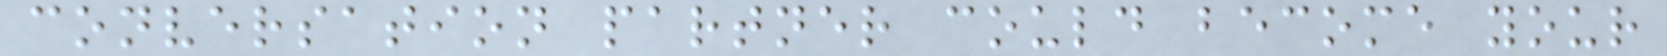conversation partner could become your
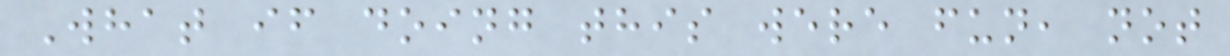What if doing this were fun, not
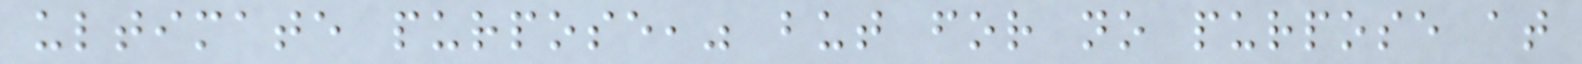ultimate purpose," but for no purpose at
